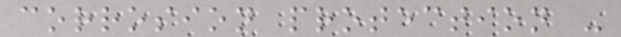corrosion protection -
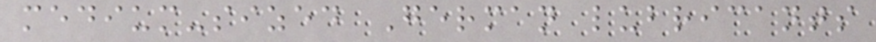medium-sized German lubricants
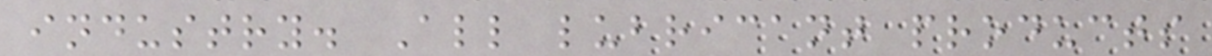industry. All lubricant products
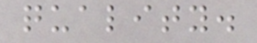quality.
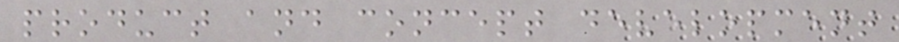product and concept development
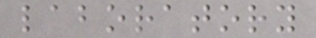laboratory
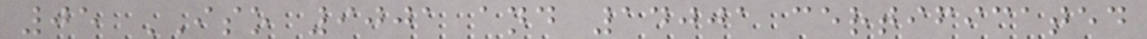05 ISO 9001 and 14001 certificated
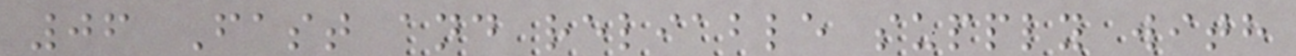06 Fast and reliable supply with
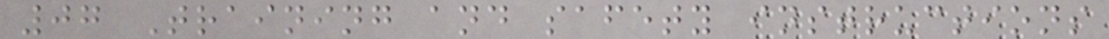07 Training and safety instructions
